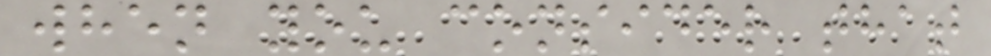when you consider that
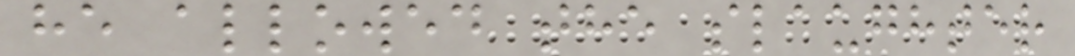he allowed the slaughter
